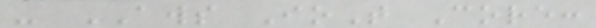- AWS IoT Core:
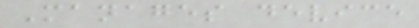Manages device
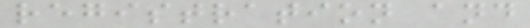registration and
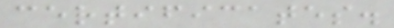certificates.
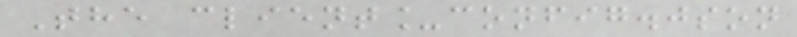The client_config.json
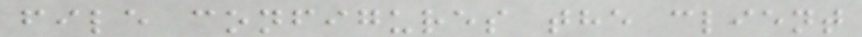file configures the client
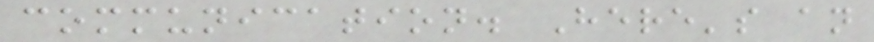communication. Here's an
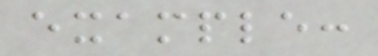example:
